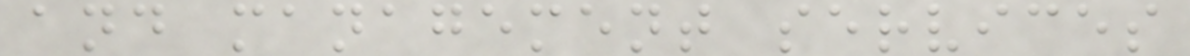and management services
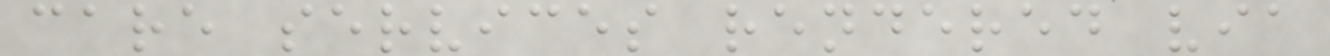care services rendered via
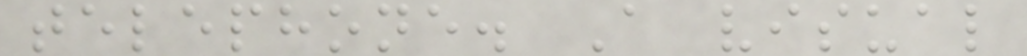telephone. A visual
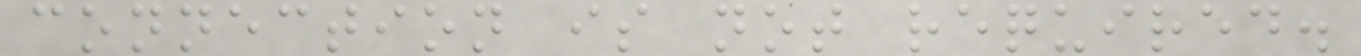connection is not required.
